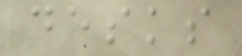desks
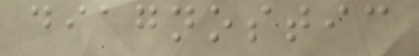diagnostic
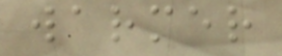warmer
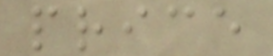price
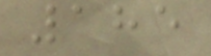185
